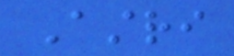Astri
